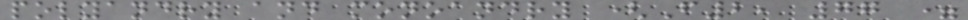polyandry and monoandry (F2, 77 =
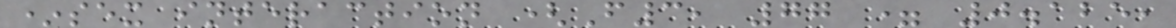*sex interaction (F3, 77 = 0.125,
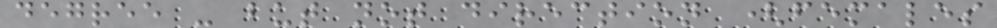degree - but not direction (females
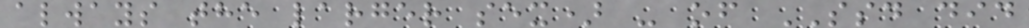always the larger sex) - of SSD did
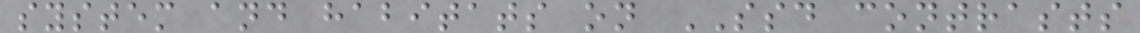system and habitats on SSD contrasts
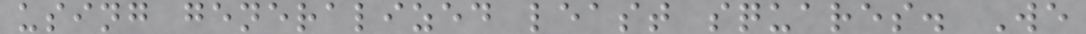using generalized least squares. We
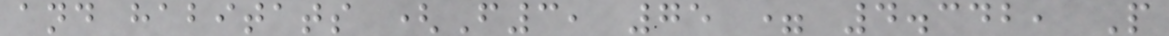and habitats (F3, 75 = 4.342, P
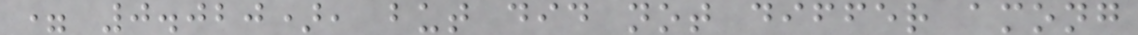= 0.020), but did not differ among
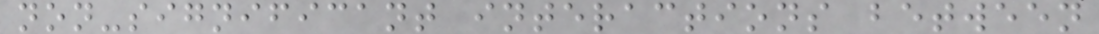non-significant interactions between
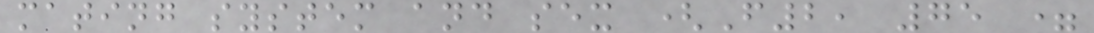mating system and sex (F2, 75 =
